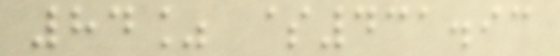84% $431.93
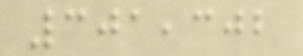301,302
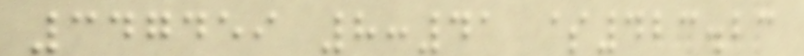347459 8:41 $423.23
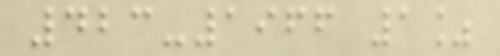423-1966 1%
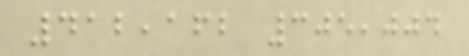412,162 305,004
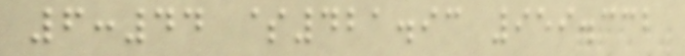6:44 $421.93 959.332
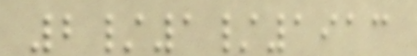2/1/1913
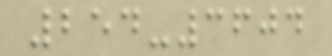254-3604
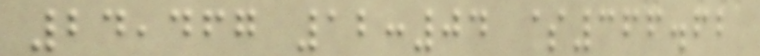24,467 12:04 $366.62
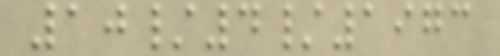10/4/1973
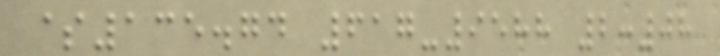$135.74 617-9588 2:08
